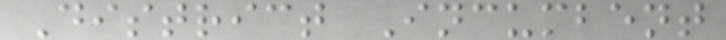District Incumbent
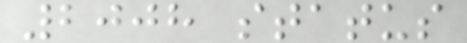2008 status
